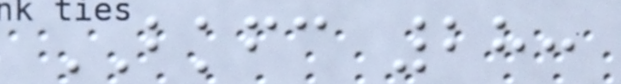BKFC 28:
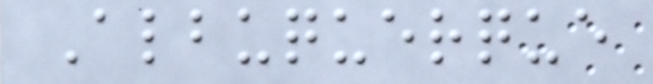Albuquerque
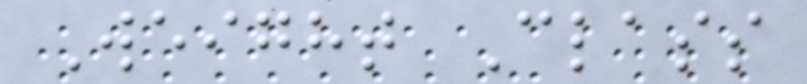Weight Class
